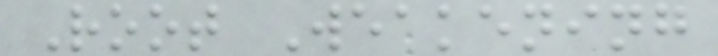Root Weakening
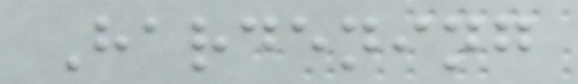Hardening
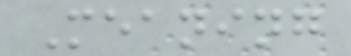Meaning
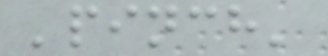'pinch'
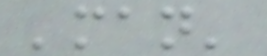'man'
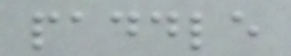paddle
